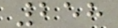258
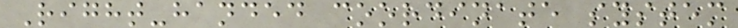Right-handed coordinate system
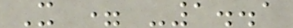X = -1..1
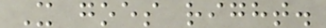X goes right.
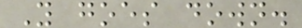Y goes down.
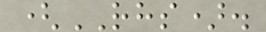(RHS).
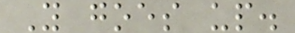Y goes up.
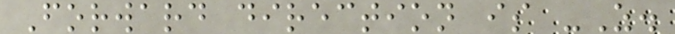Forward direction is -Z.
